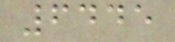6445
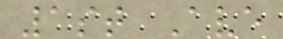1st Ave
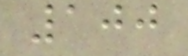100
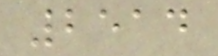2514
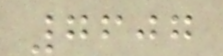7607
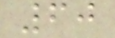60
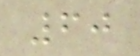60
